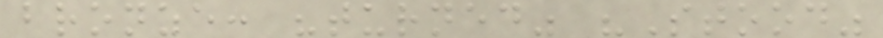bronze: "turned" "Stood"
